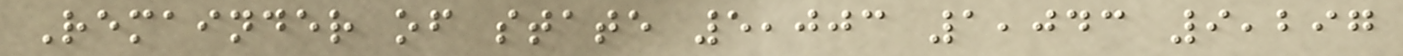Remainder of state 5,003 1,043 9,297
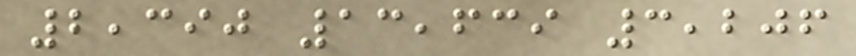2,390 13,639 3,206
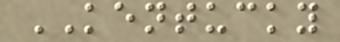KENTUCKY
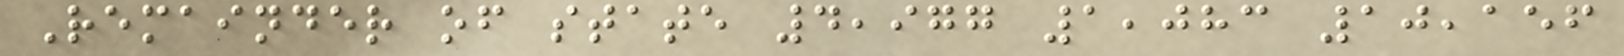Remainder of state 4,977 1,083 10,156
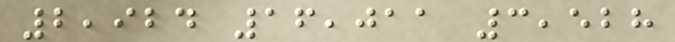2,924 16,011 3,528
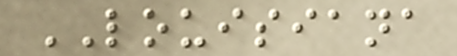LOUISIANA
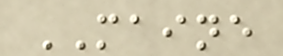MAINE
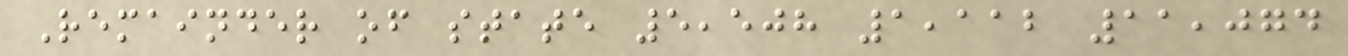Remainder of state 5,508 1,112 11,074
